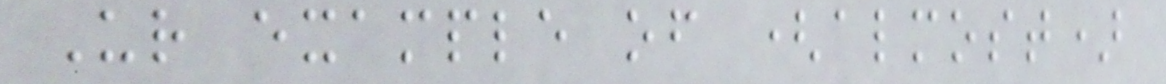Ur example of (almost)
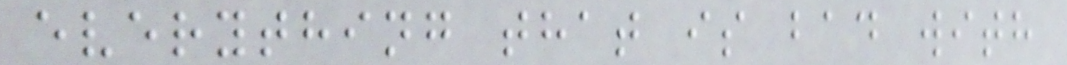everything that is bad with
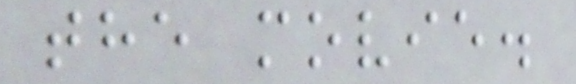the movie.
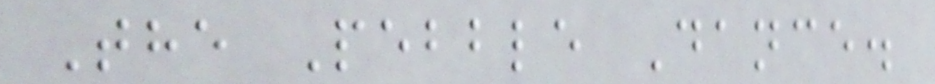The Pebble Dance.
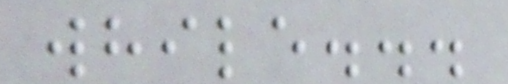while...
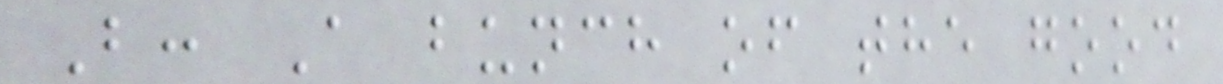B: A bunch of the good
